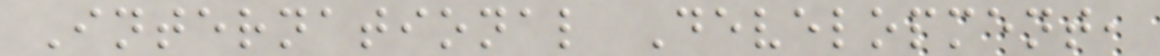International Development,
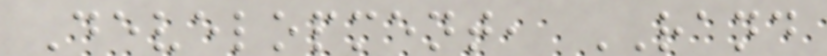Development, RAND
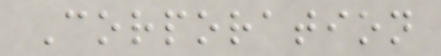Corporation
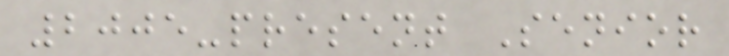2005-present Senior
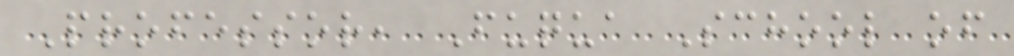Professor, Fuqua School of
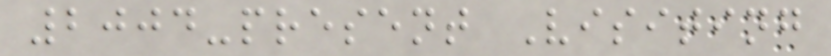2004-present Visiting
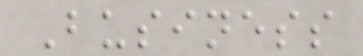Business
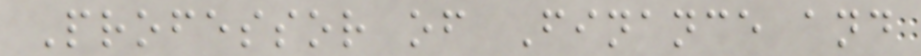Professor of Finance and
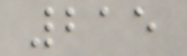215
